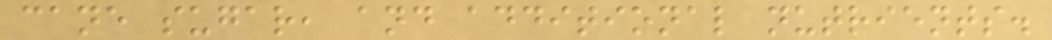cane sugar, and additional nutrients.
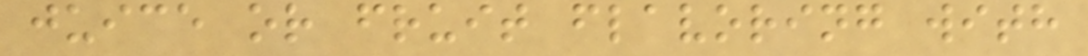juice or fruit flavoring with
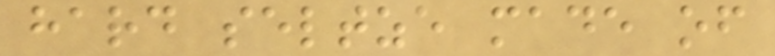hard seltze made of
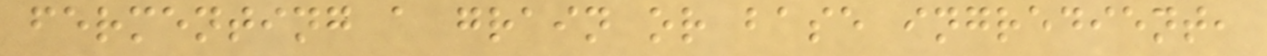fermenting a grain or base ingredient,
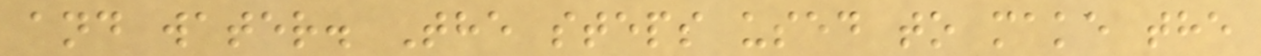and water. The steps used to make the
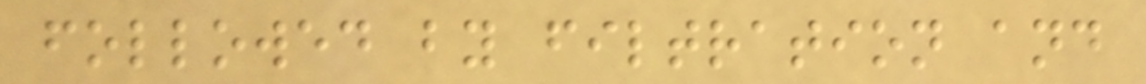followed by filtration and
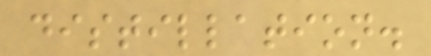distillation.
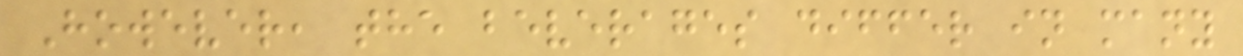However, the beverages differ in many
